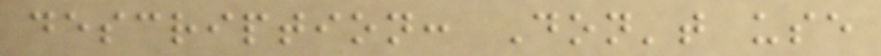description: Don't use
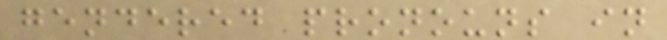gendered pronouns in
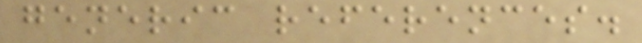generic references.
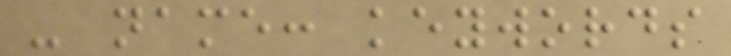- name: keywords
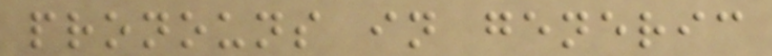pronouns in generic
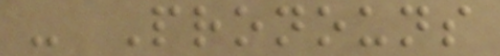- Pronouns
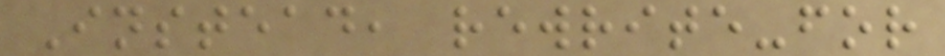Instead, rewrite-for
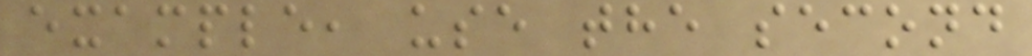example, use the second
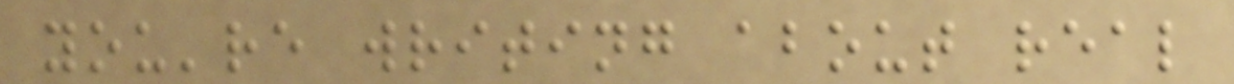you're writing about real
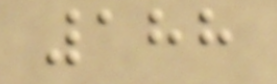188
